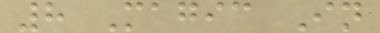8 Magic In
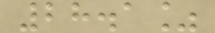28.1%
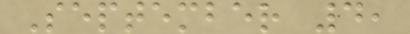September 4,
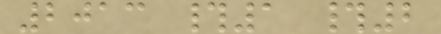2013 #1 #2
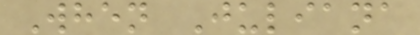When Juliana
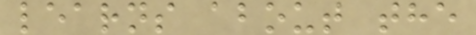learns about the
